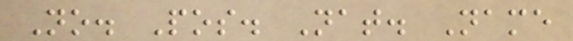No. Pos. Nat. Name
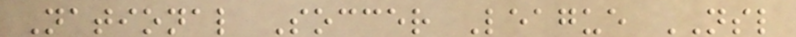National Soccer League NSL
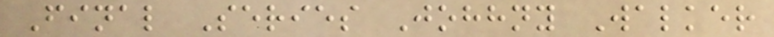Final Series Johhny Walker
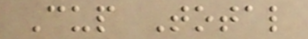Cup Total
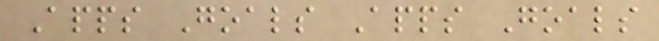Apps Goals Apps Goals
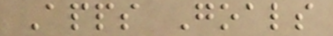Apps Goals
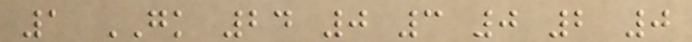1 GK 24 0 3 0 2 0
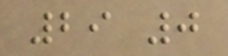29 0
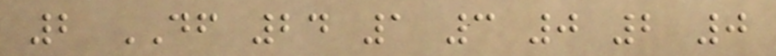2 DF 24 1 3 0 2 0
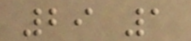29 1
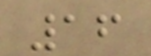16
